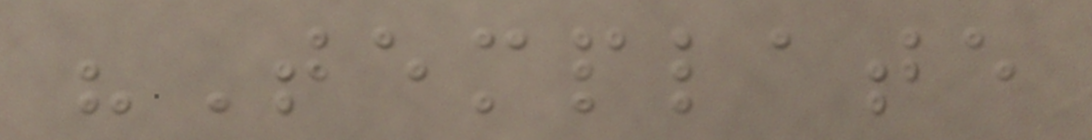"Template
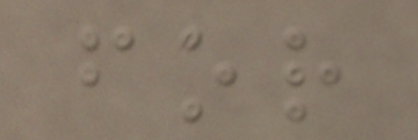for
